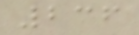236
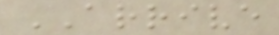ARRIVE
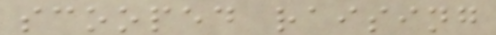scooped raising
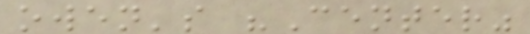owen's "Center"
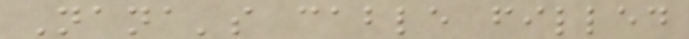Nana's cable filled
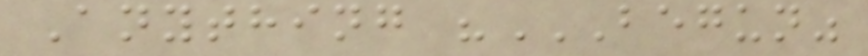Anything "BEGUN"
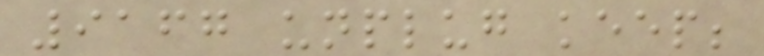9167 unplug keep;
